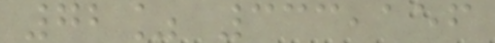72% 333,156
